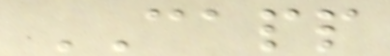CAPP
